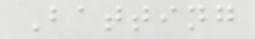Batting
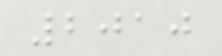2010
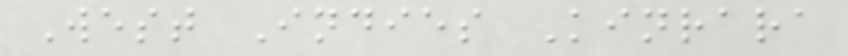West Indies Kinrara
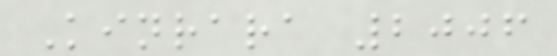Kinrara 2006
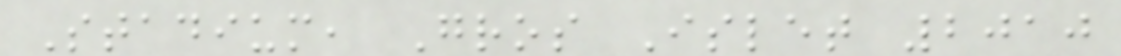Stadium, Gros Islet 2010
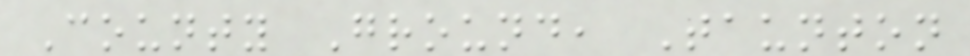County Ground, Taunton
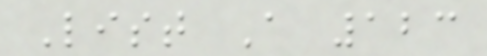List A 123
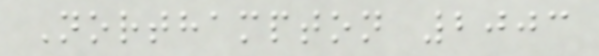Northampton 2003
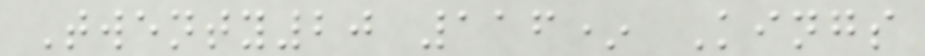Twenty20 116* Kings
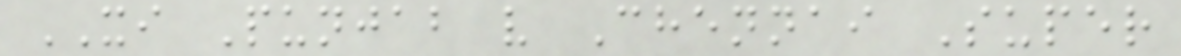XI Punjab v Chennai Super
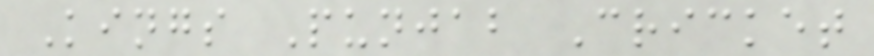Kings Punjab Cricket
